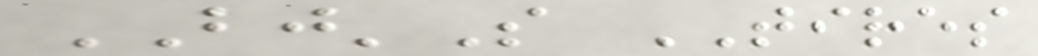BJ'S TIRES
